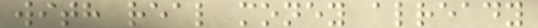with real money already
